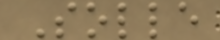Solle
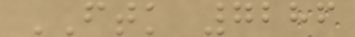FTK 7286
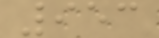953
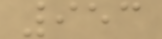953
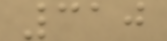310
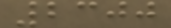2300
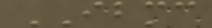IBMC
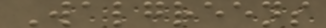Walgreens
